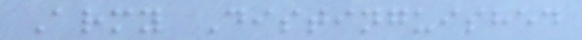Army Distinguished
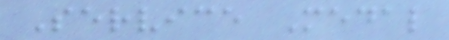Service Medal
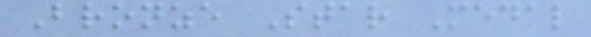Bronze Star Medal
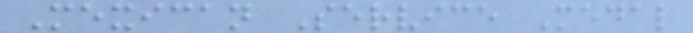Mexican Service Medal
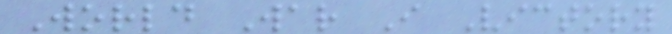World War I Victory
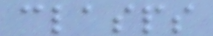clasps
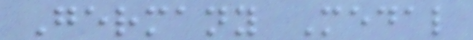Germany Medal
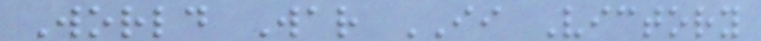World War II Victory
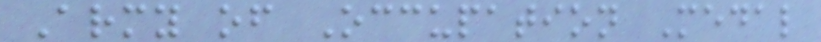Army of Occupation Medal
